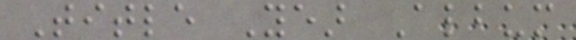Title Year Album
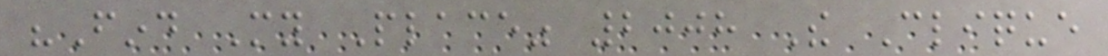"Find My Place" 2008 The Clique
